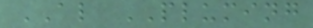AL PLUMING
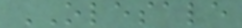OLESALE
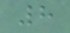8
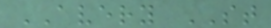AVERY ST
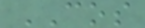COS
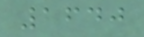1640
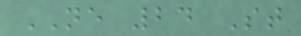NE 24 St
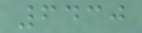6430
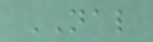NAL
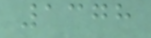1378
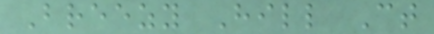Breezy Hill Ct
